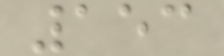153
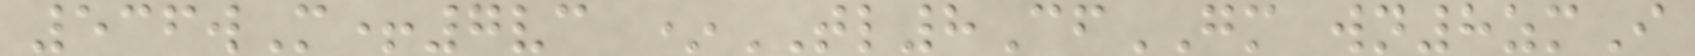536wM+7vc *TL8CfGM wn8zmI
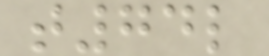t74l
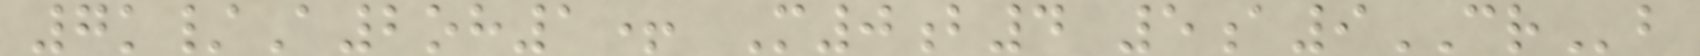7k/A2oh1+ M0b4 5a9CRb
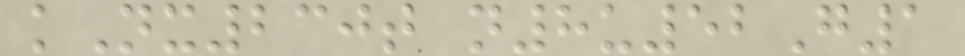kNx230t n8u52G1
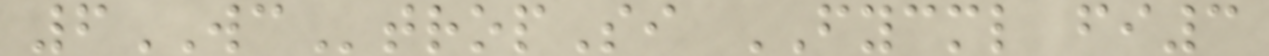6WCtropSi FYCML fi3
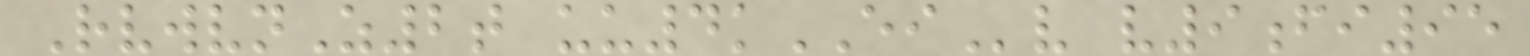RvwvnZ2t uu4kEIv v9fi95
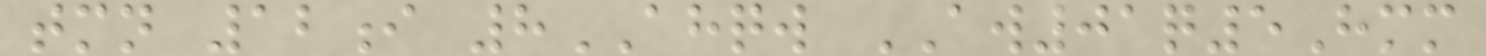tmn 12i 8AHQW AW01q5Hmm
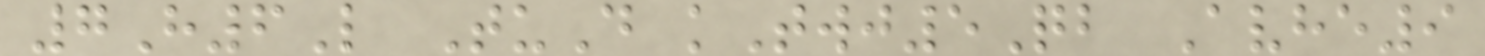7H6L TuD kTwj5Qb Avhe9
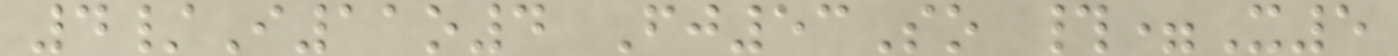4/I11o4 Fj53So #=X5
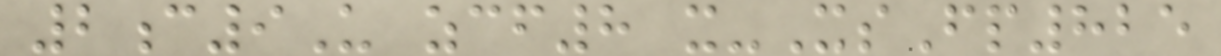2c9U zcf8 x-XsFp825
